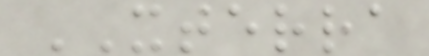XTERRA
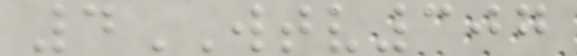4WTV307
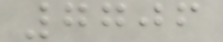7706
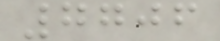7706
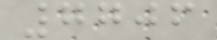7706
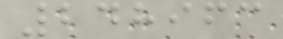248963
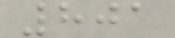801
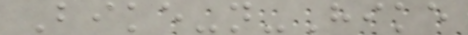Bike-n-Hike
